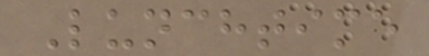Lunchtime
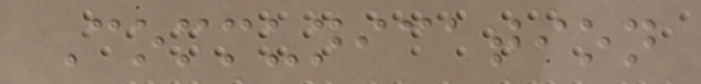Communication
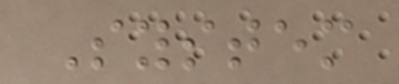System
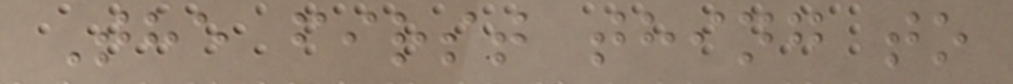The first thing to
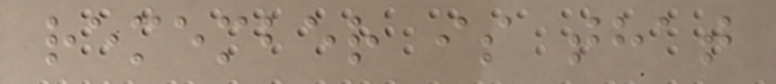remember is that
